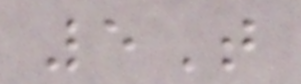5T
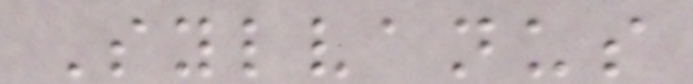Sylvanus
